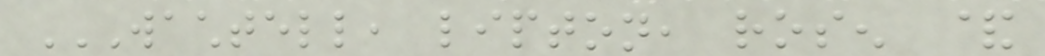WACHTELL, LIPTON, ROSEN &
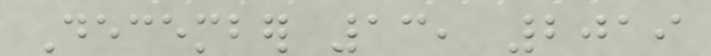December 13, 2019
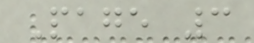Page 3
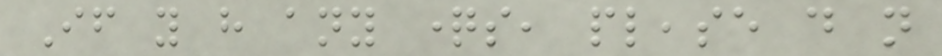If you have any questions, please do not
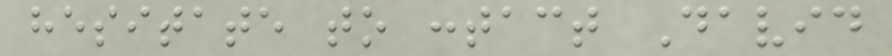hesitate to contact David
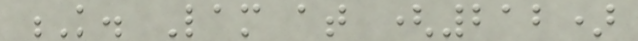K. Lam at (212)
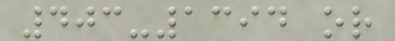403-1394 or
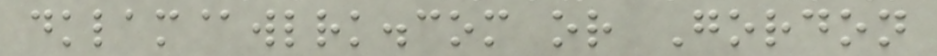dklam@wlrk.com or Gordon
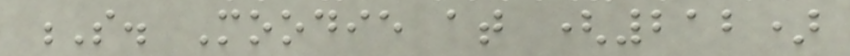S. Moodie at (212)
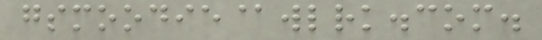gsmoodie@wlrk.com.
